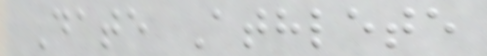Date Athlete
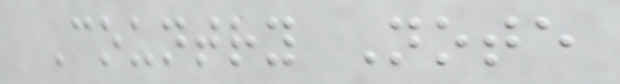Country Note
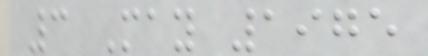3 May 1975
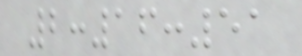2:16:51
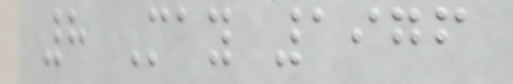8 May 1976
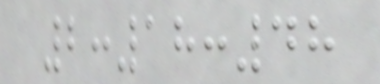2:18:48
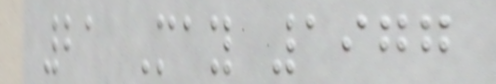21 May 1977
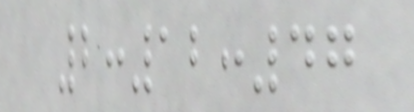2:12:47
